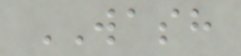WASH
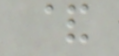&
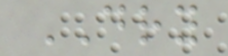DRY
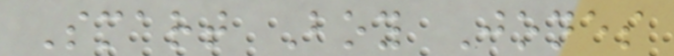Smart Boy Jones
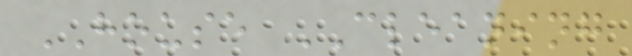HOUSE CLEANING
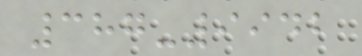387-9942
